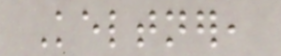Keltner,
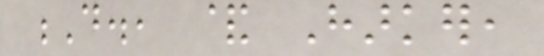D., & Harker,
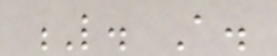L. A.
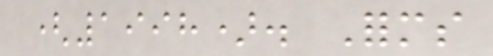(1998). Forms
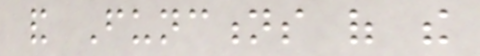and Functions of the
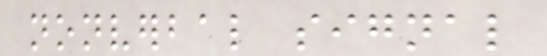nonverbal signal
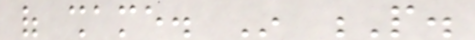of shame. In P.
